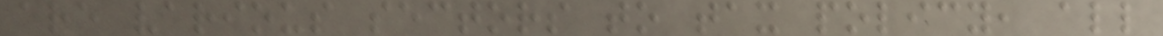are various sectors to tax policy, all
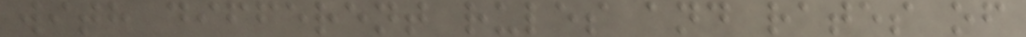with different rules and rates of
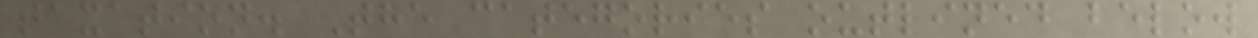taxation. The categories outlined below
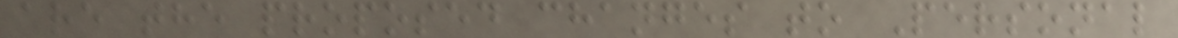are the proposed changes to Personal
